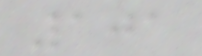101
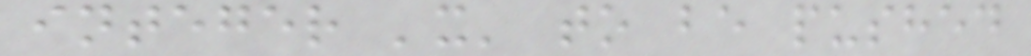integer 'x' to be pushed
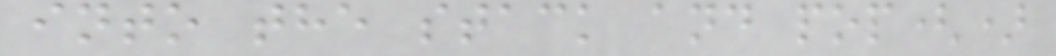into the stack and pop()
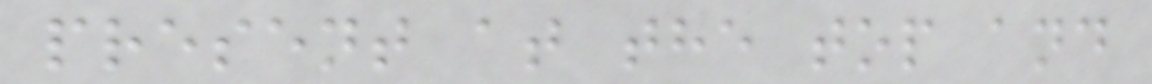present at the top and
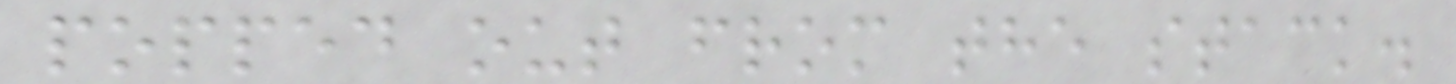popped out from the stack.
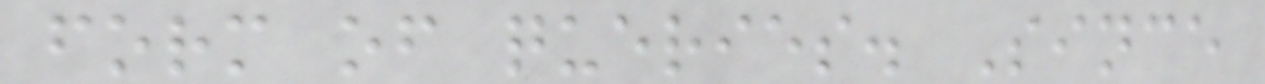form of queries. Since
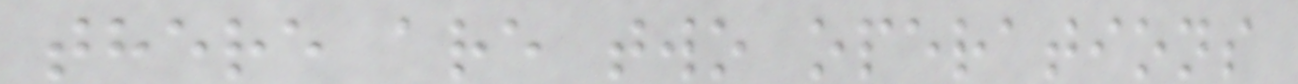there are two operations
